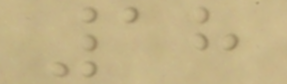18
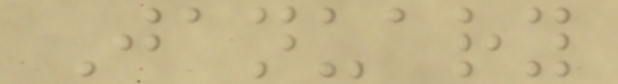January
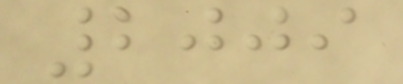2009
